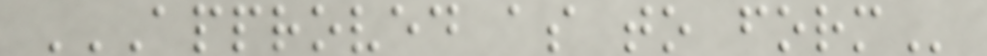APPROVED AS TO FORM
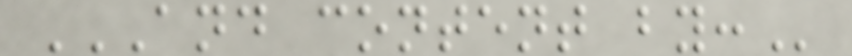AND CONTENT BY:
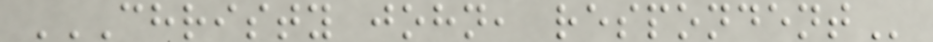CHRISTY JOHN, RESPONDENT
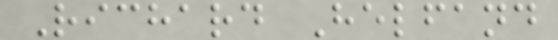Richard Helfand
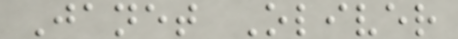Janet Oliver
